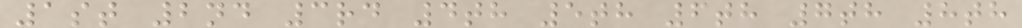1st 2nd 3rd 4th 5th 6th 7th 8th
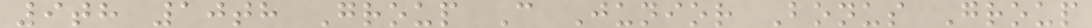9th 10th Group C Junior Bonus Group
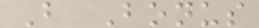B Bonus
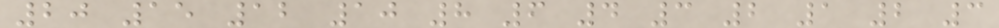20 15 12 10 8 6 4 3 2 1 2 3
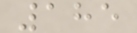185
